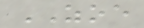ZOE
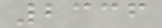2336
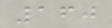160
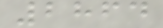2864
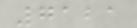7121
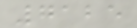7125
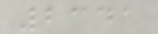2341
